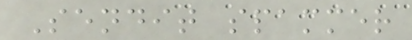Sendit spammer
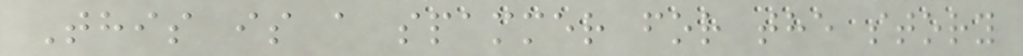This is a spammer for the story
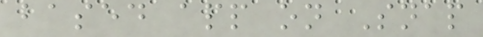based app on Snap
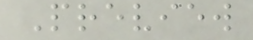Preview
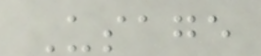Usage
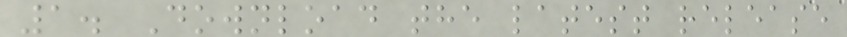1. Download the latest release
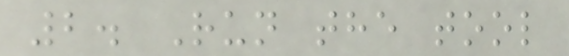2. Run the tool
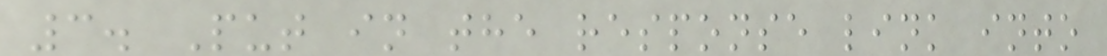3. Put in the response link into
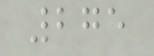275
